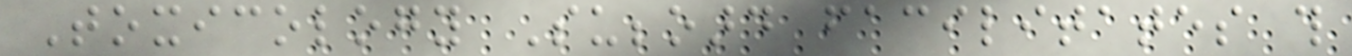Toxicology Subboard facilitates this
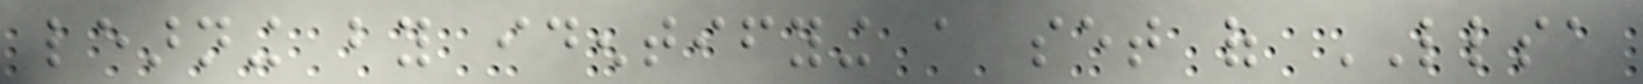learning by identifying a set of LLSA
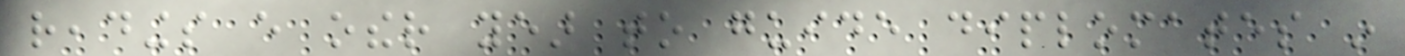readings every other year to guide diplomates in
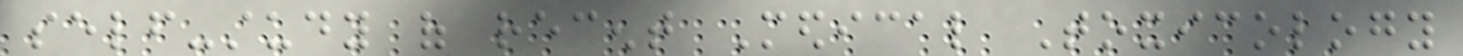self-study of recent Medical Toxicology
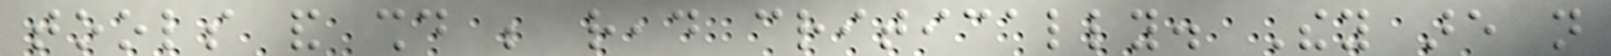tools and should be read critically. They are not
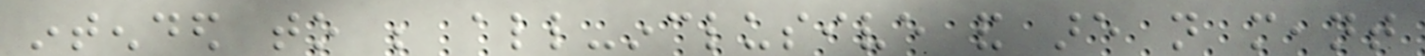intended to be all-inclusive and are not meant
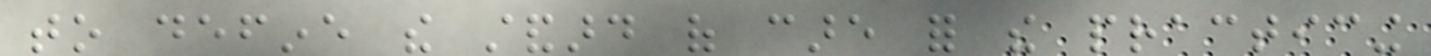to define the standard of care for the practicing
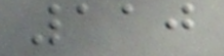110
